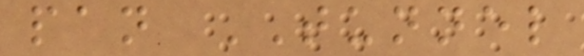pan TUNNEL
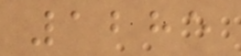1285
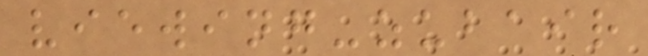viewing-zubair
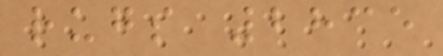rugs 2835
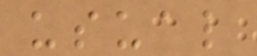usual
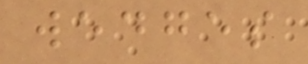wedges
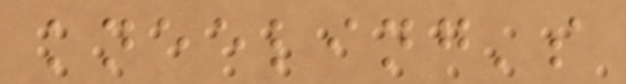kneeling's
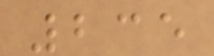235
